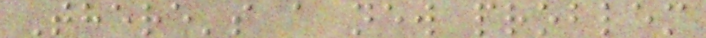There's a new problem
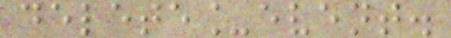delete_event.
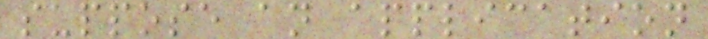suppose an application
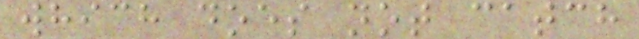which does not catch
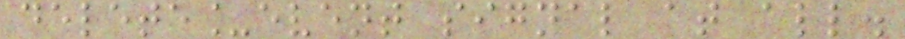delete_event signal at all.
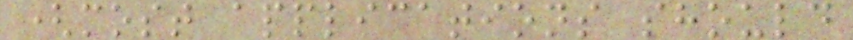(most applications should
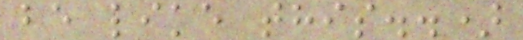be like this..)
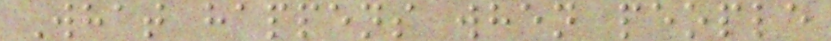What happens when people
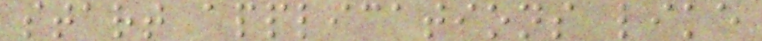start applications like
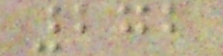272
